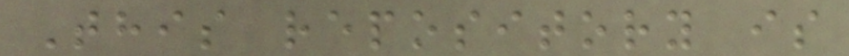This repository is
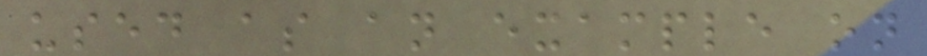used as an example on
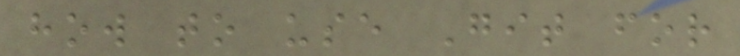how to use Git for
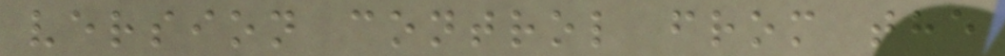version control from the
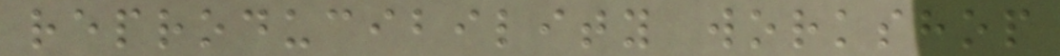reproducibility workshop
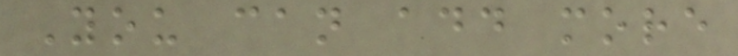You can add more
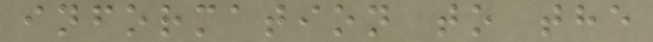information to the
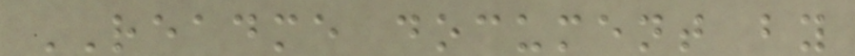README document by
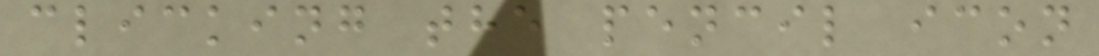clicking the pencil icon
